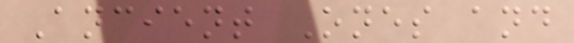Ancient Ones and
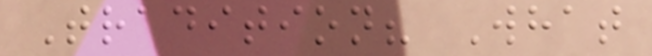Tradition? What
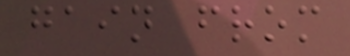gain from
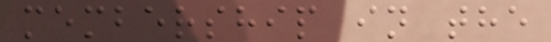membership in the
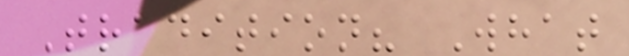Tradition? What
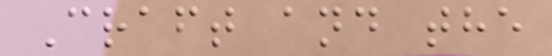Craft and the
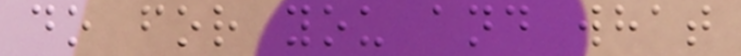do for you and what
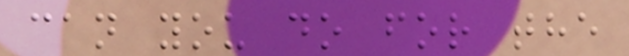can you do for the
